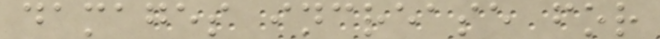damages increase for
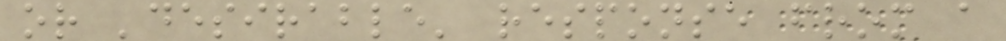or 'desirable' response from a
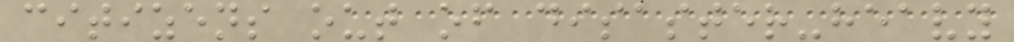citizens out of disaster-heavy
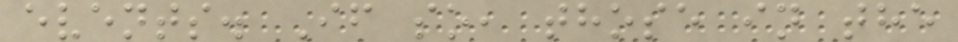events. If so, those in the
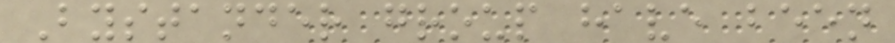Bystander group have been
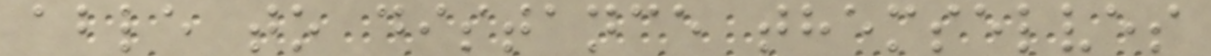able to distance themselves
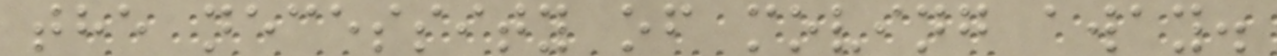the necessity of moving away.
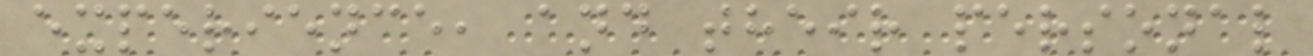experience, and their personal
